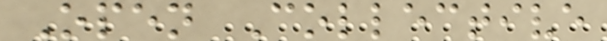Open Collective
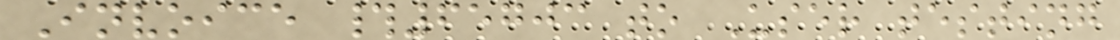Invoice #65703 to User testing
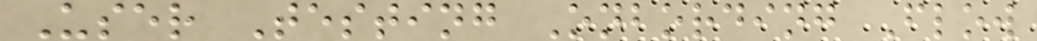User Testing Onbording Flow
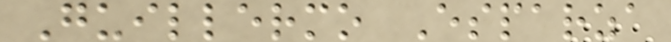Guillermo Esparza
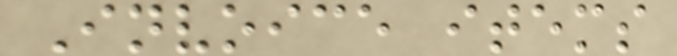Invoice items
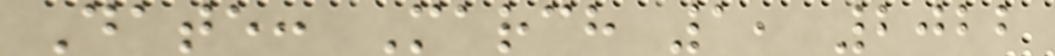Date: March 1, 2022
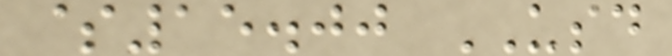$15.00 USD
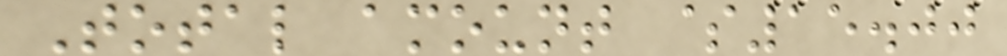Total amount $15.00
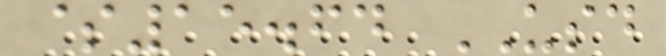$15.64 USD
